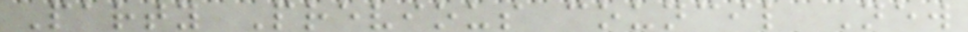Party Previous council New
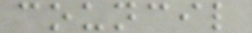council
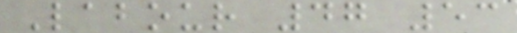Labour 47 53
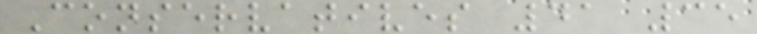Conservatives 41 35
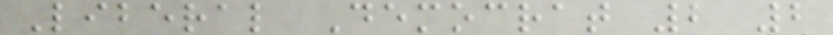Liberal Democrat 2 2
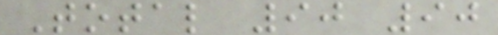Total 90 90
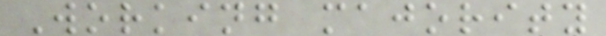Working majority
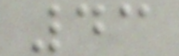43
